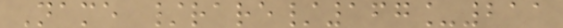Name /rare/167_211
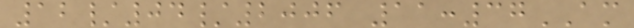12/04/2006 11:37AM
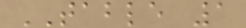TABLE 1
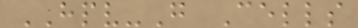HPV-G Cells
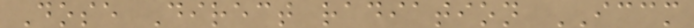Dose Direct radiation ICCM
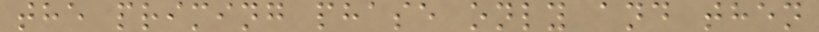the priming phase only and then
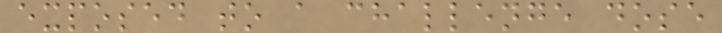exposed to a challenge dose
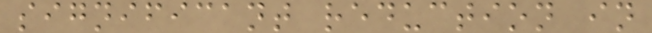significant reduction in
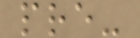pre-
